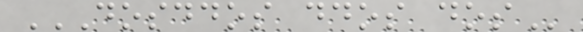DOSDDOS DDOS DOS
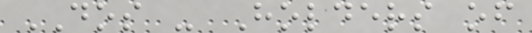DOS - Holders of
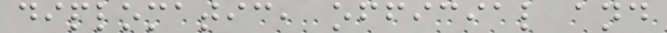diplomatic, official and
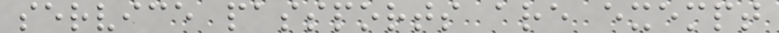service passports are exempt
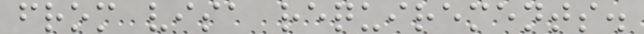from visa requirements.
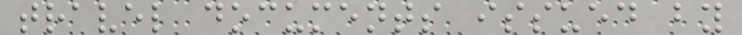travel documents issued by
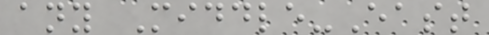any Middle-East
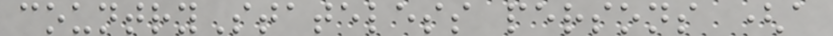countryStateless persons (a
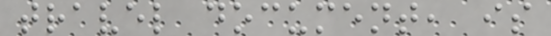travel document, is
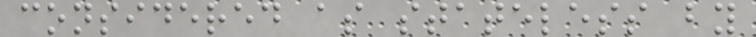considered as stateless by
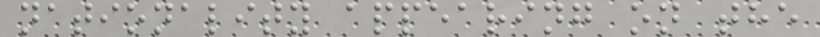nationality appearing on the
